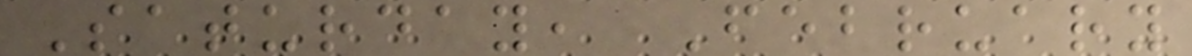Saturday, February
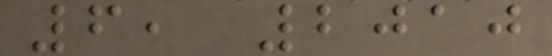6, 2010
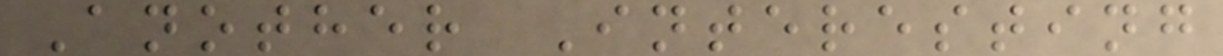Another Interesting
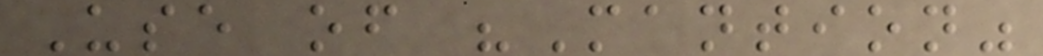Use of "Mantion"
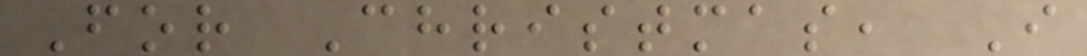For Christmas, I
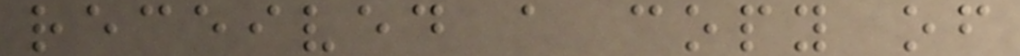received a copy of
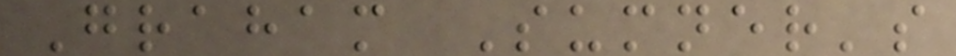Graham Sumner's
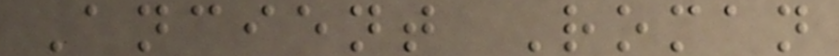Ancient Roman
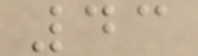43
